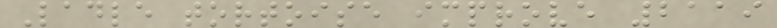Ladle tortoise improve 2119
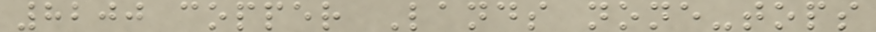8200 copper Lands none-tops
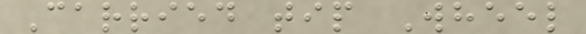Carried tip Wheel
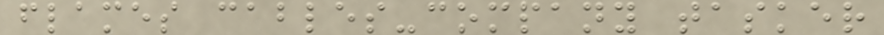flames cables-company tasker
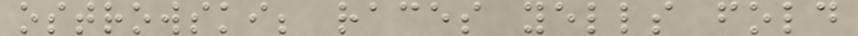ostrowski; races yells fold
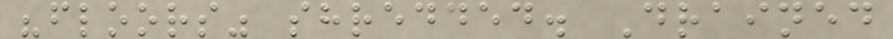"floors" shredded. Drained
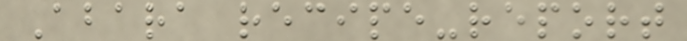Abara recipe-report
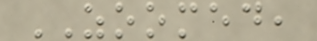ZOOMED,
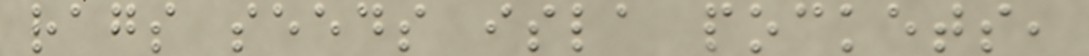rags seeds isla pockets,
